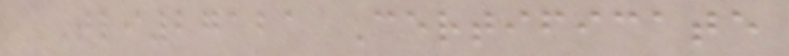TLI27121 Certificate
